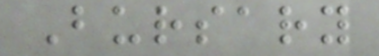Bursary
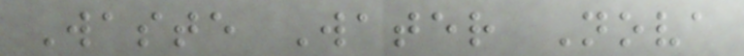Waste Water Nova
